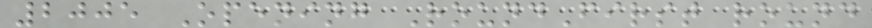2005 Opening RoundFirst round
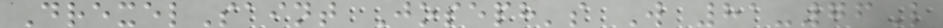DrexelSaint Joseph's W 81-76L
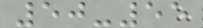50-55
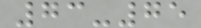73-75
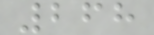268
